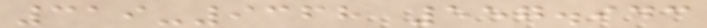319-9368 557.943
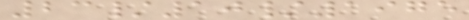23/10/1975
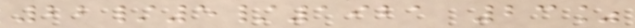22/5/1921 23%
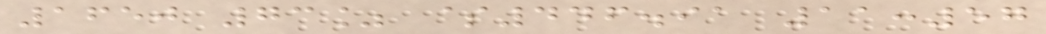1650 73% $446.91 11:57
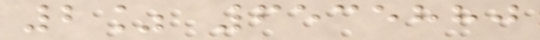2% 6535880
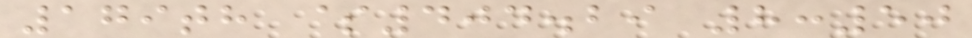179th $404.29 8:50
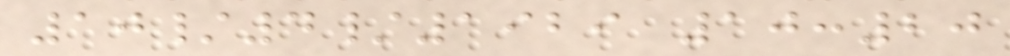10/4/1929 10:20
